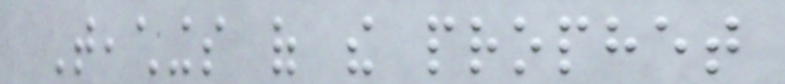Teachings of the prophet
